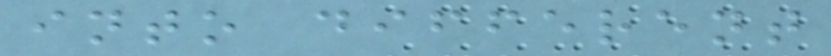into different
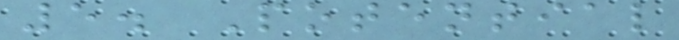5. Potential
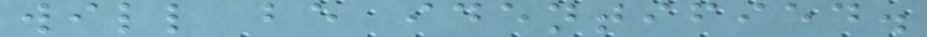will be identified.
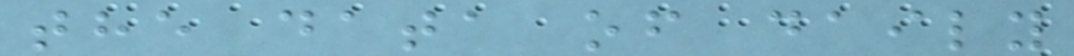the data of daily
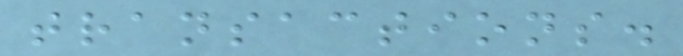transactions.
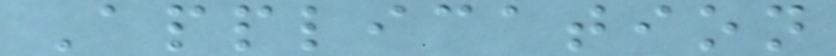Application
